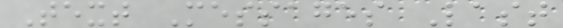Text Messages Last
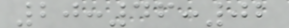20:46:02
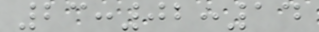23:02:14
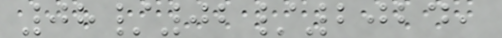08/02/2024,
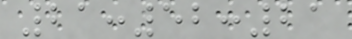21:52:21
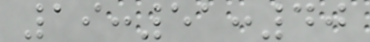19:51:40
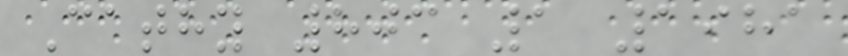Cathy 803 1 1981
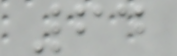64
